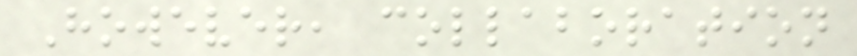However, collaboration
